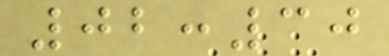02:30
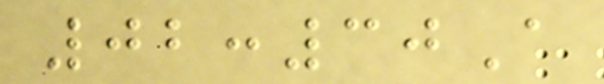02:30A
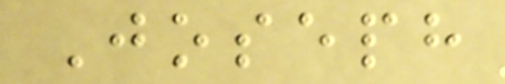Joseph
